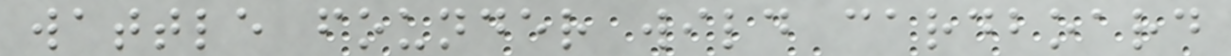wattle founder wild cardboard
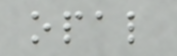opal
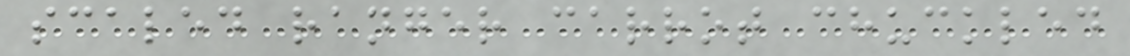scaled ranger carrot chuckled
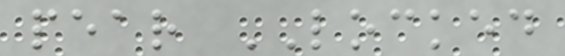pear LOCKED
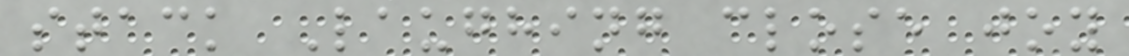stack Laughing close joy
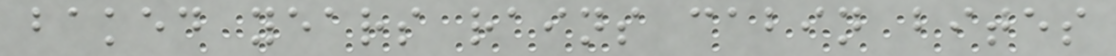baked years rains cabin bites
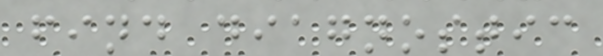find diagnostic
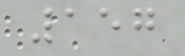157
